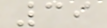39
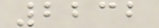2232
